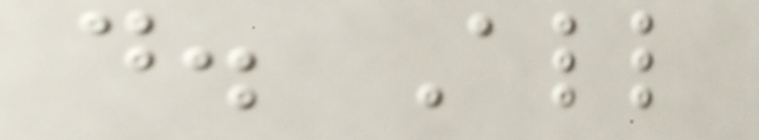d. All
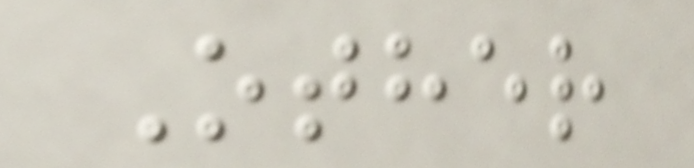Other
